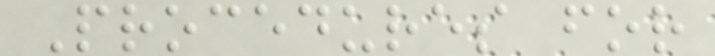Procedures for
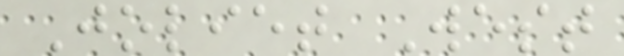Joliet West
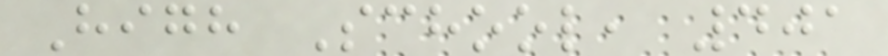High School, 401
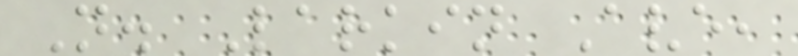N. Larkin Ave,
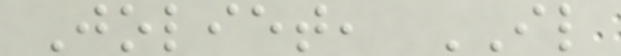Joliet, IL
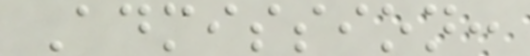Admission:
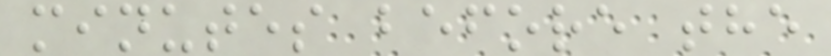minutes before the
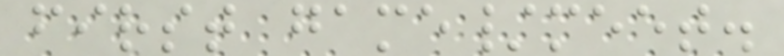first game/meet.
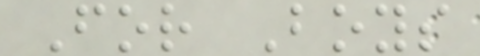For Boys
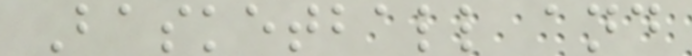Basketball and
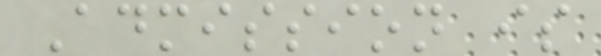Admission is
